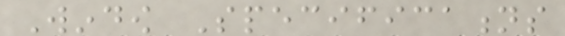Window Specifications
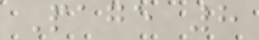Page 8
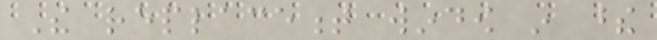The replacement window in these
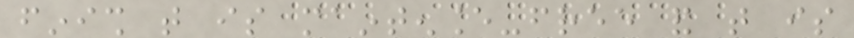finish that is maintenance-free and that is
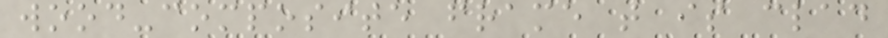wood-composite frame that is clad
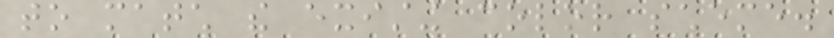to match the existing color scheme.
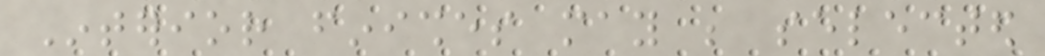Interior finishes may be selected
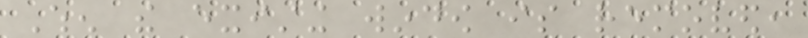When the existing window is removed,
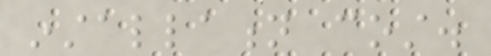installation cost.
